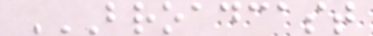BROADCAST
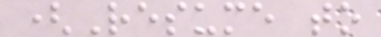(Resume to
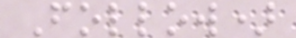Follow)
